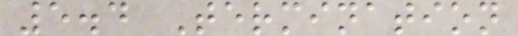5.4 Termination
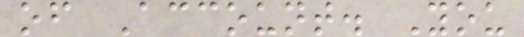of Account. You
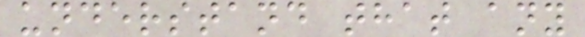understand that any
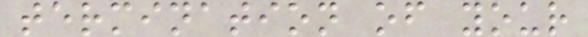termination of your
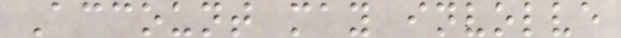Account may involve
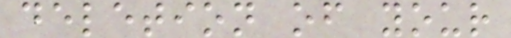deletion of your
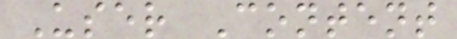User Content
